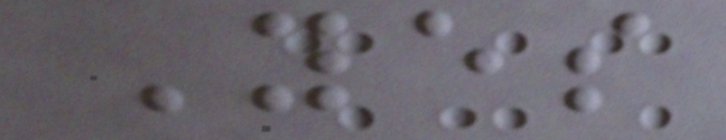Yes
